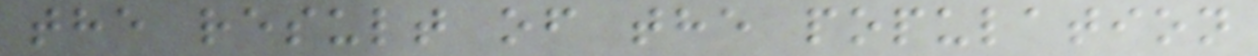the result of the population
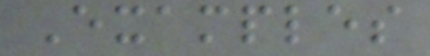Examples
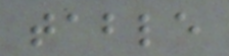table
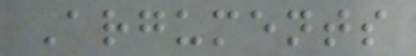Arguments
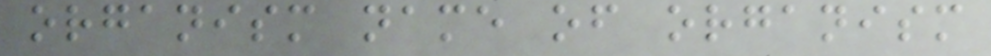organism name of organism
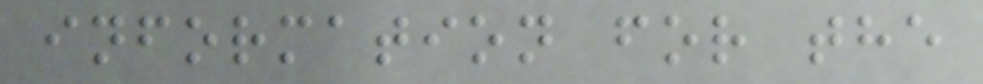information for the
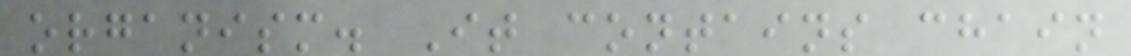organism. It contains chain
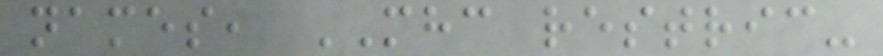names, MHC restric-
